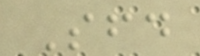Sfd
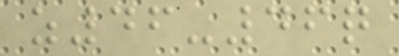z46-46q
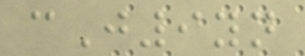cJ9yn
